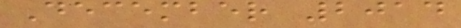December 2014
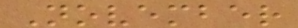November
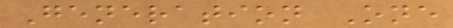Generation One
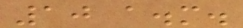10 a.m.
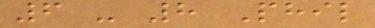6 - 8 Phil
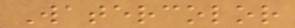Watercolor
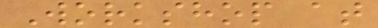Workshop at
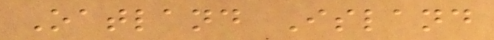Oatland Island
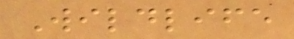Wildlife
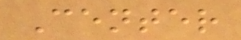Center
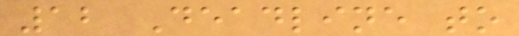12 Deadline to
